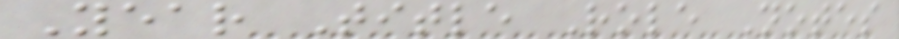Year Title Role Notes
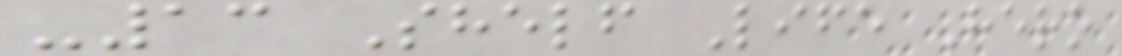-13 Shelf Life Hero
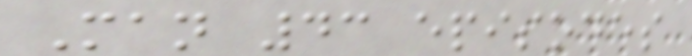Man 43 episodes
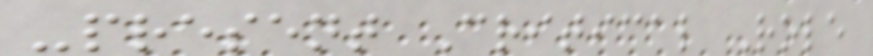-present Critical Role
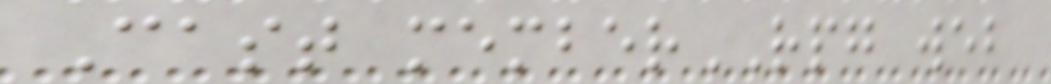Cast memberRPG web
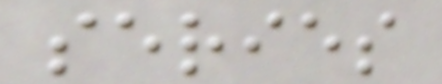series
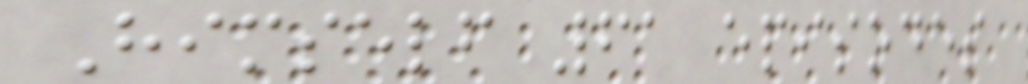Himself 61 episodes
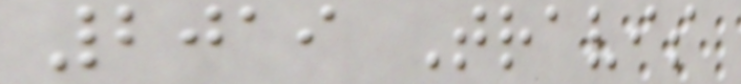2019 Travis
